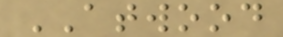ATWOOD
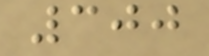300
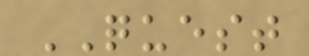QUEST
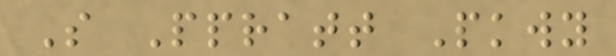S Ppratt Pkwy
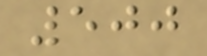500
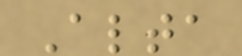Alta
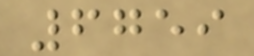6759
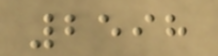2598
